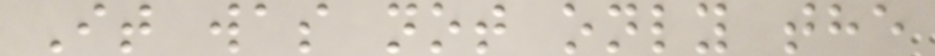It was not only the
